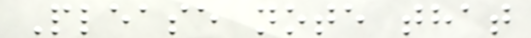Please note that
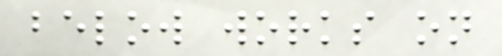below works on
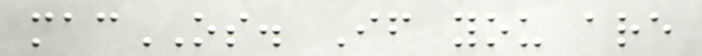macOS. If you are
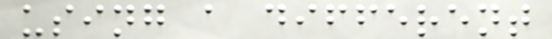using a different
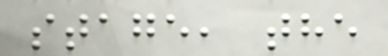stage, the
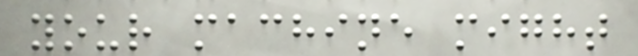your machine might
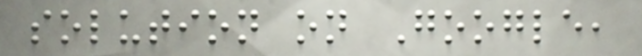solution on Google,
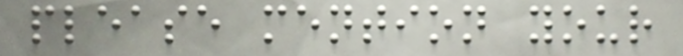please mention your
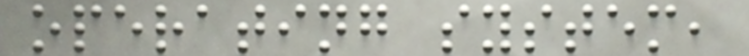operating system,
